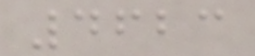4623
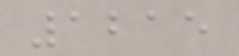1215
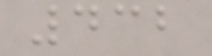432
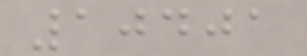10401
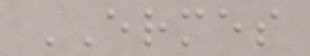ERMES
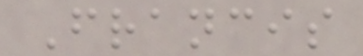Francis
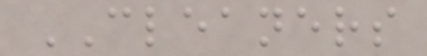CLEANERS
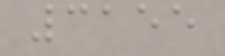3155
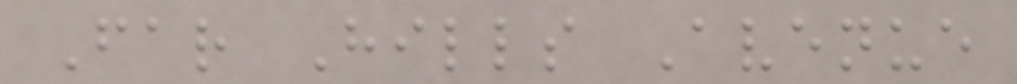Far Hills Avenue
